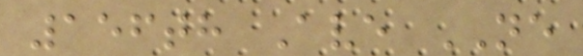156th Ave NE
